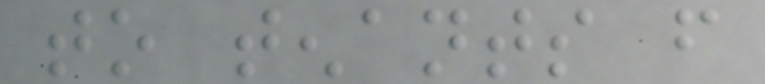to tenants from
